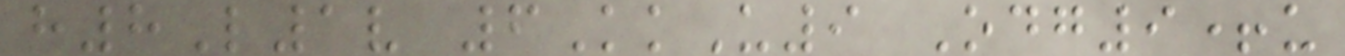h8L1v 6KkU9 Odg9+u
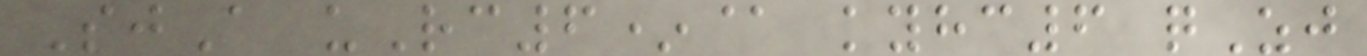SjA uRc6*@ kyhc6 qZj
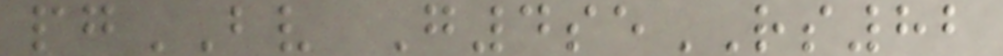pgBV G4seRS82
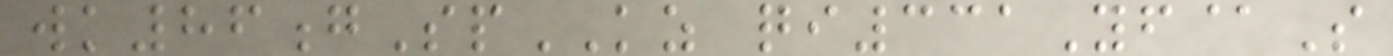wk86gSpKZ qi331Yf@S
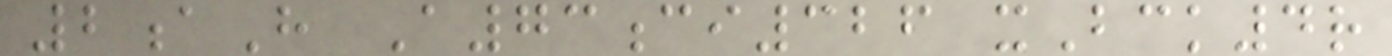2aH A73ci326 xBck4r
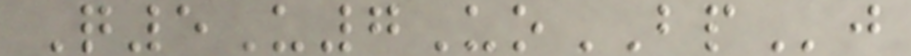Q5U7UoBPj
